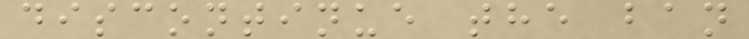discontinue the ban
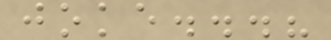joke...?
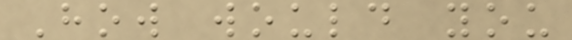How would you
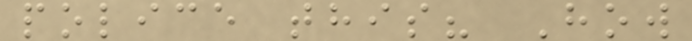police this? How
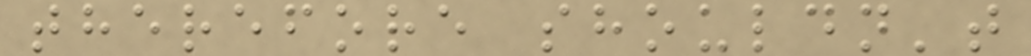therefore shouldn't
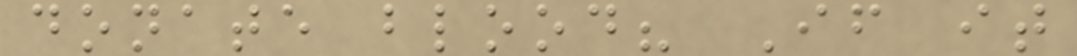donate blood? If it
